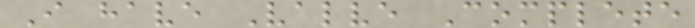I have Valve Complete
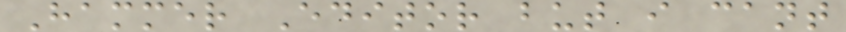Hammer Editor but i cant
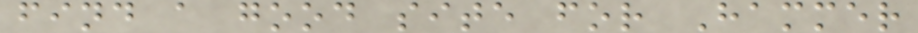find a good site for Hammer
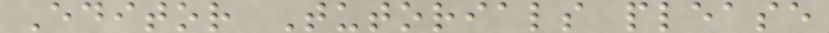Editor Tutorials please
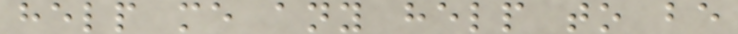help me any help to be
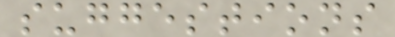suggestions
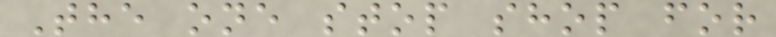The one stop shop for
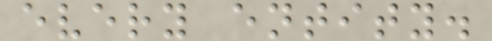every entity.
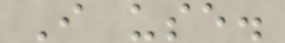I use.
